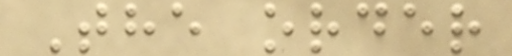The order
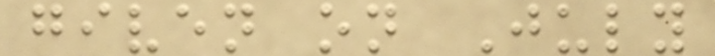given on July
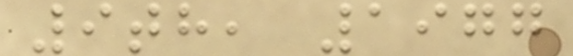9th, 1977
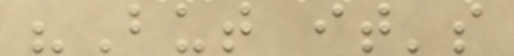"But it's
